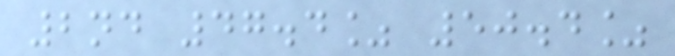2nd 47.4% 50.4%
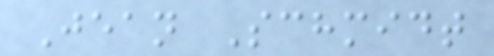Jean Schmidt
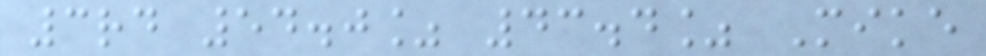3rd 54.0% 43.4% Mike
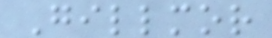Gillmor
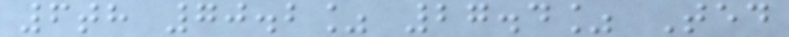6th 70.2% 27.4% Ted
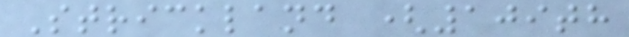Strickland (109th
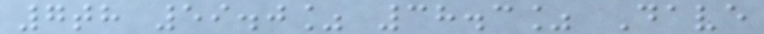7th 59.0% 38.3% Dave
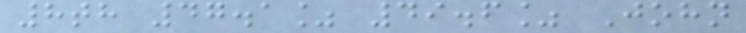8th 47.1% 49.6% John
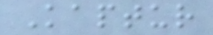Kaptur
